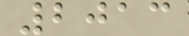2013
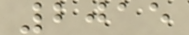2015
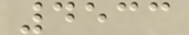4533
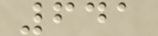641
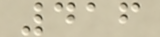416
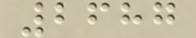2687
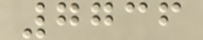7736
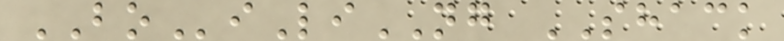BOiLiNG SHACK
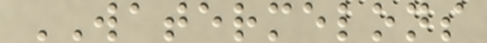WATERMELONS
